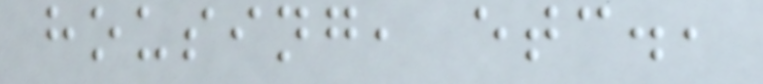housing, etc.,
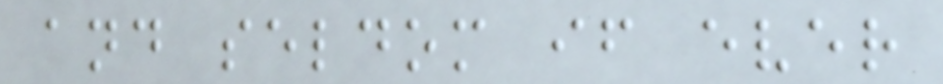and seldom if ever
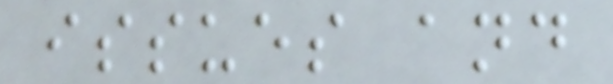issues and
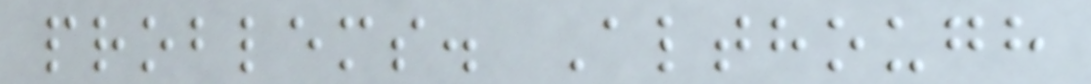problems. Although
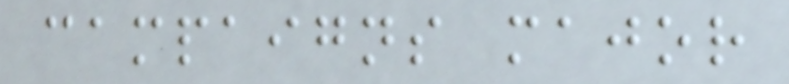campaigns major
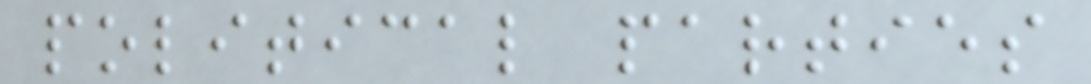political parties
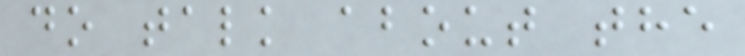do talk about the
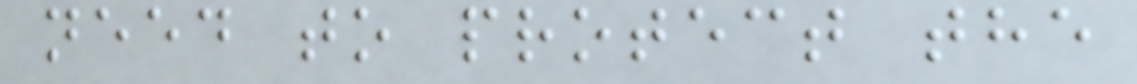need to protect the
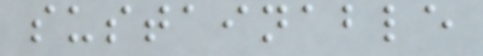sustainable
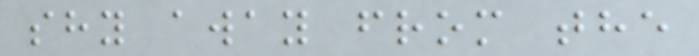shy away from the
